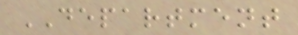DEPARTMENT
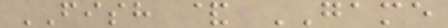FISH & GAME
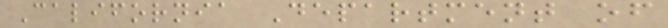California Department of
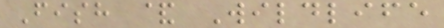Fish & Wildlife
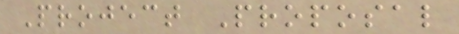Project Proposal
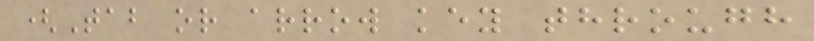(Tab or arrow key through
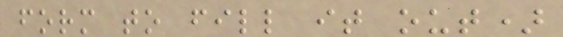form to fill it out)
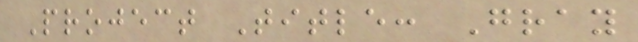Project Title: Gray
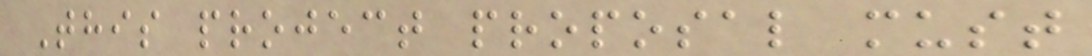This project proposal must
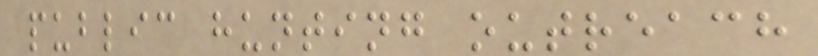public hunting outreach
